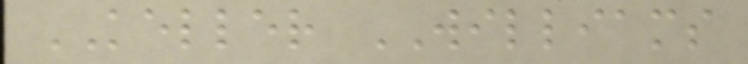KELLER WILLIAMS
